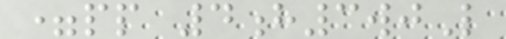=pp 4h3wjL
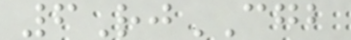6RjCGB
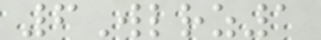6Wlrz1
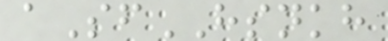aSfHSNKH
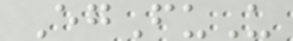EgFuU
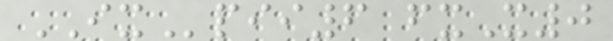IXpii6 fxX0
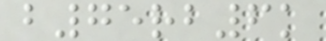b75rb6k
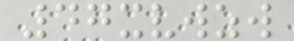47xvwzw
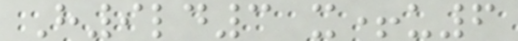H9ld3 x+u6
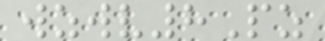wzwv8Pz
